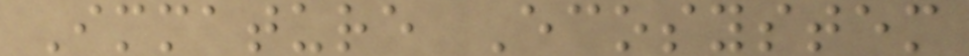Immature Ecosystem
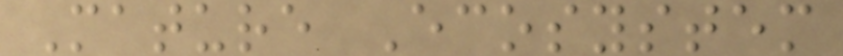Mature Ecosystem
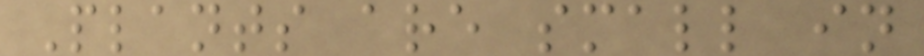Plants are small in
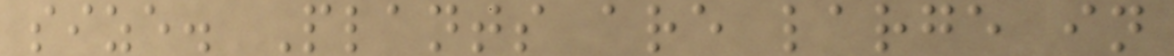size. Plants are large in
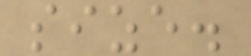size.
